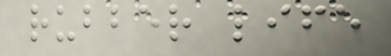rubber life
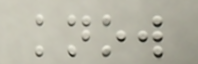know
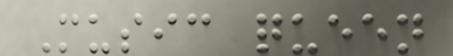Music queen
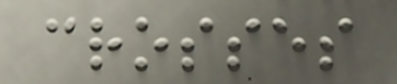crosses
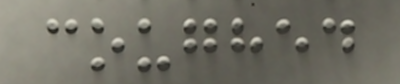coughed
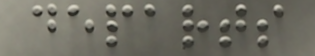departs
